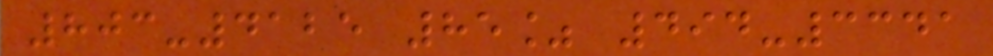803-4125 85% 494-3341
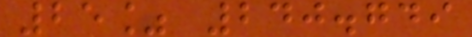25% 240.749
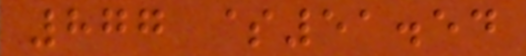877 $51.54
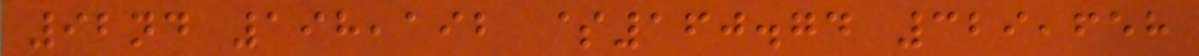92nd 198,192 $160.74 329,658
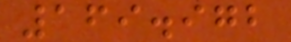169.972
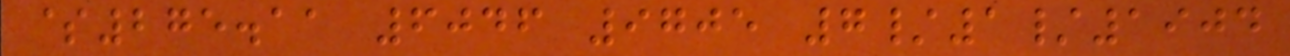$275.11 6046 9705 7/1/1904
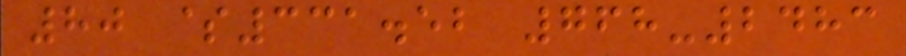80 $331.52 768-2483
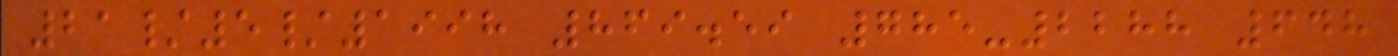21/5/1998 869.59 785-2288 648
